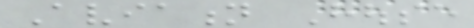Aviation House
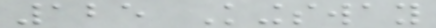125 Kingsway
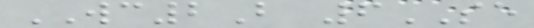WC2B 6SE
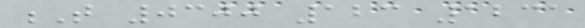T 0300 123 1231
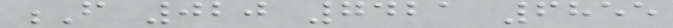F 020 7421 6855
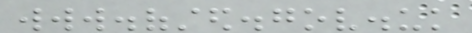www.ofsted.gov.uk
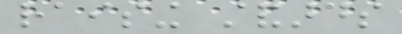raising standards
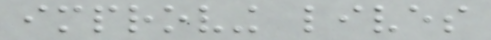improving lives
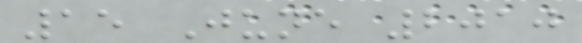15 June 2010
